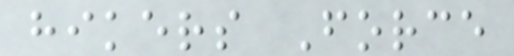hikers Force
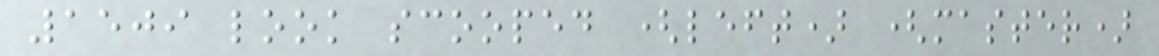1509 look scooped (left) (master)
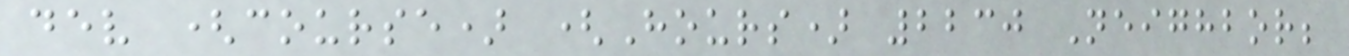dev (course) (Hours) 2230 Neighbor;
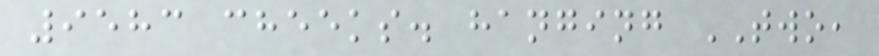9583 cheeks. hanging TWO,
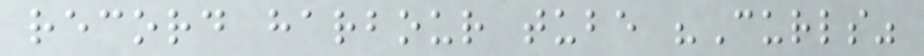record harbour tube "Curls"
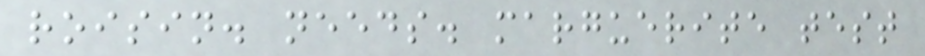roisin. needs. marguerite test
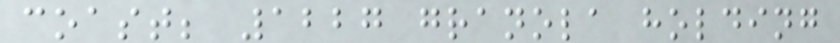coast; 1227 granola holding
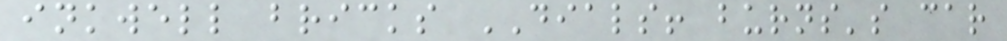inkwell bricks DIALS! burns's car
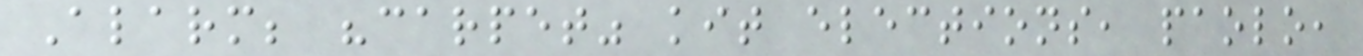Alarm; "carpet" kit elections, paolo,
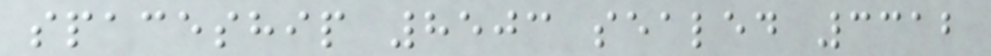spaceship 8503 sealed 3312
